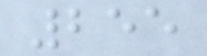255
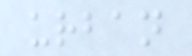urban
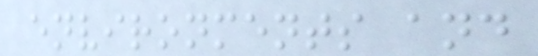environments and
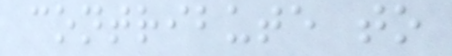contribute to
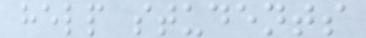help students
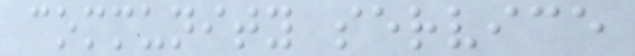community service
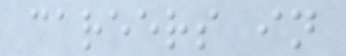careers in
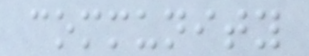community
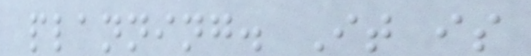planning. It is
